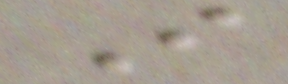I
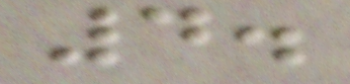4.
